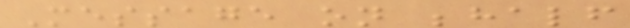Message on behalf
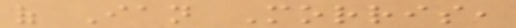of Ian Morris,
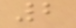2
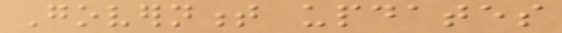Government updates
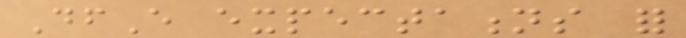DfE expectations for
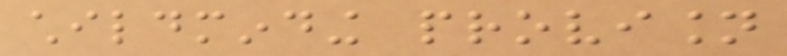childminding provision
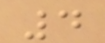4
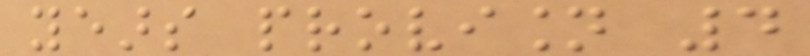years provision 4
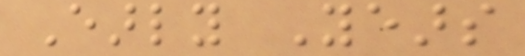Early Years
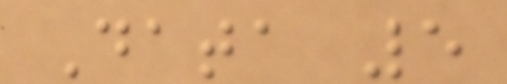Data 5
